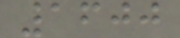1600
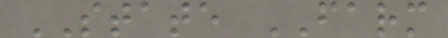STATE FARM
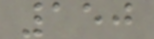150
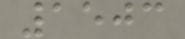1503
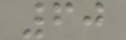60
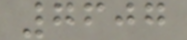7607
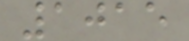1015
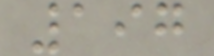197
